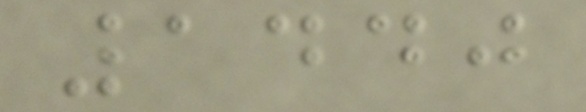1440
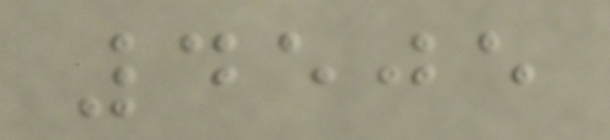4505
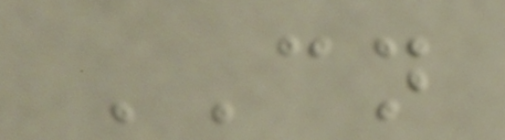CN
